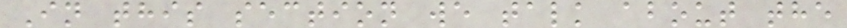In this section we talk about the
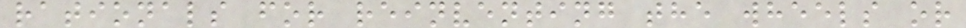rationals for reinventing the wheels or
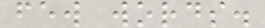few words.
